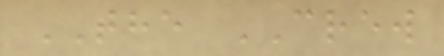THE CREW
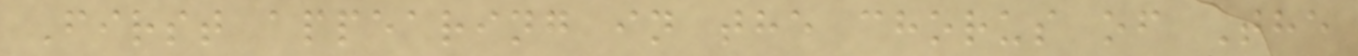First appearing in the chorus of The
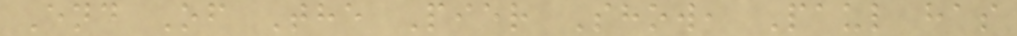End Of The Pier Show, Paul has
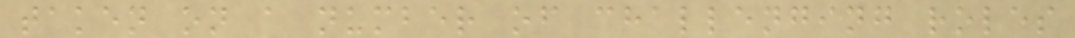taken on a number of challenging roles
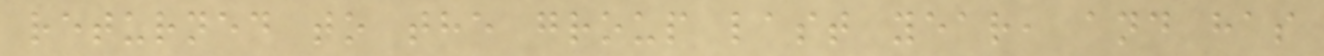returned to the group last year, and has
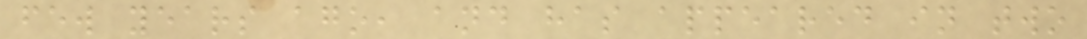few years ago, and has appeared in two
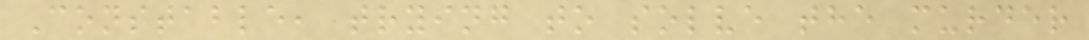Constable, trying to solve the murder
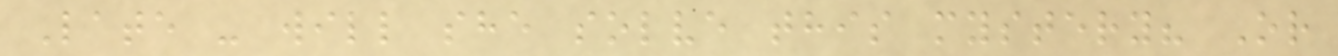Late - will she solve this mystery? Or
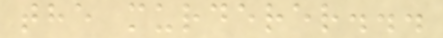the murderer...
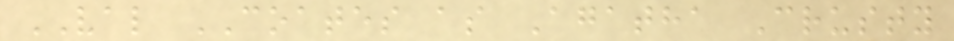VAL COATES as Agatha Crusty
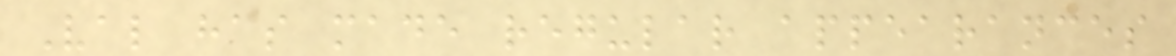Val has made regular appearances
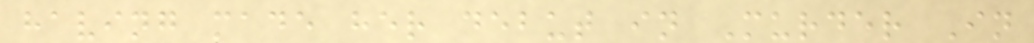having made her debut in Murder In
